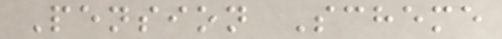Pension Scheme
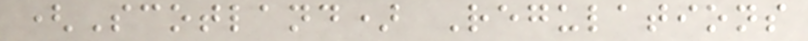(Scotland) Regulations
